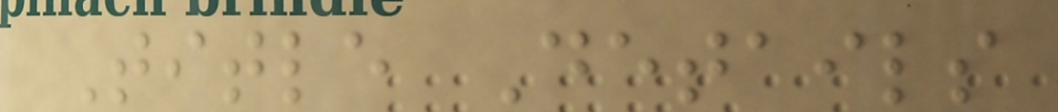Title Details
